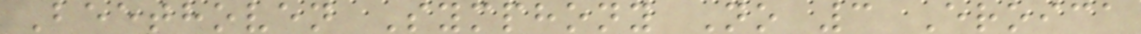Beethoven Symphony No 3 Eroica
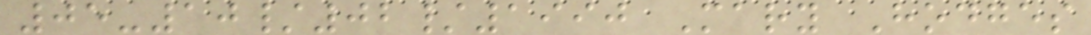05-10/02/1990 Mary Hodges
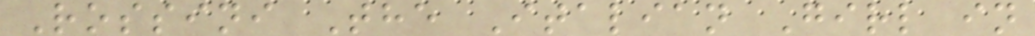Rossini The Italian Girl in
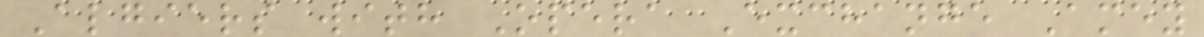Algiers with Opera Exchange Amey
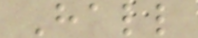Hall
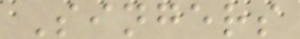Singers
